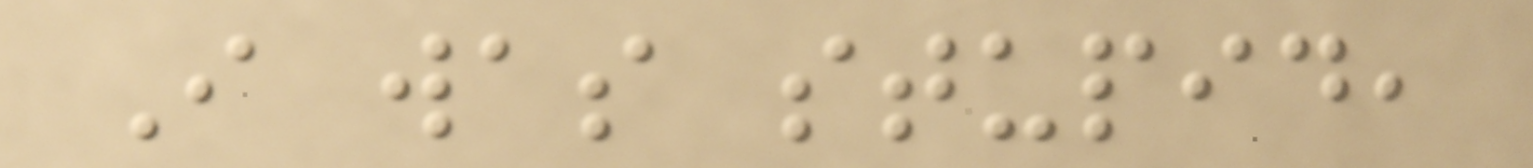I was stupid,
